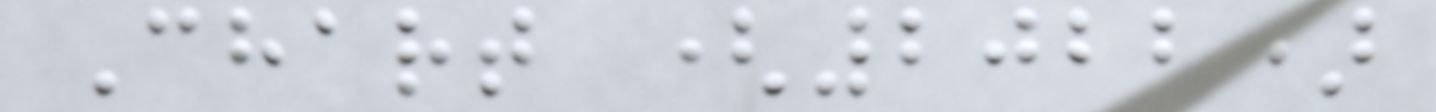Chart (2022)
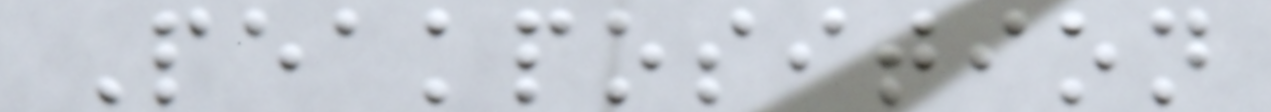Peakposition
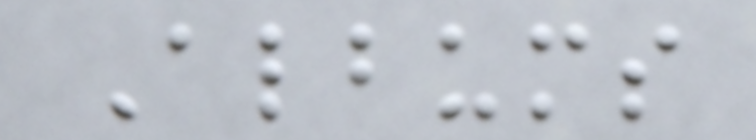Albums
